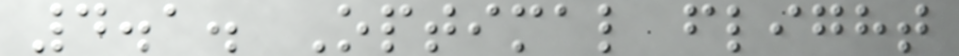4.1. Optimal flight
